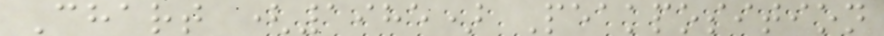Chart (1985) Peakposition
